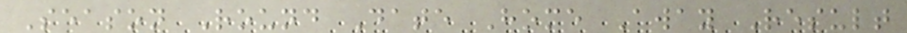Season Round Date Home Away Result
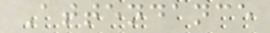Attendance
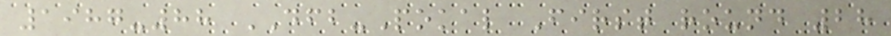1987-88 DFB-Pokal First round 28
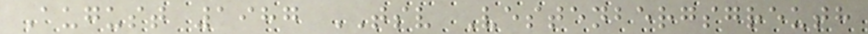August 1987 TSV Vestenbergsgreuth
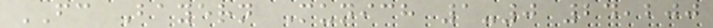FC Bayern Munich 1-0 24,200
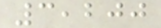3,200
